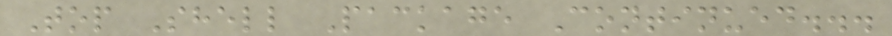Top Shell Package Continued...
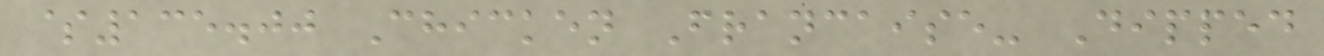$135.00 Chicken Francaise- Dipped
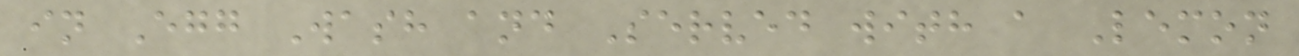in Egg Wash and Served with a Lemon
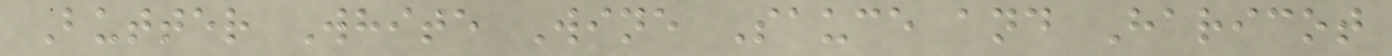Butter White Wine Sauce and Haricot
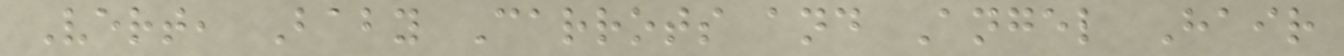Vert, Baby Carrots and Angel Hair
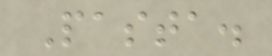Pasta.
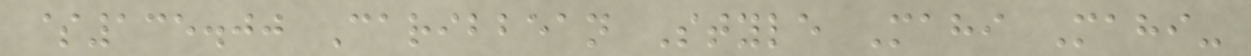$135.00 Caribbean Style Mahi Mahi-
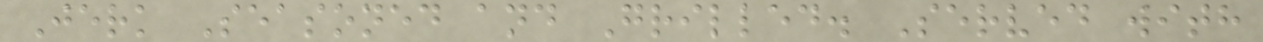Jerk Seasoned and Grilled. Served with
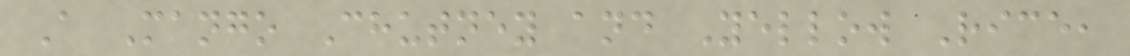A Mango Chutney and Yellow Rice,
